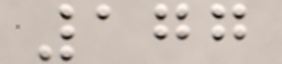177
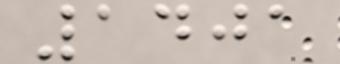1401
